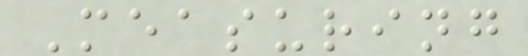Measuring
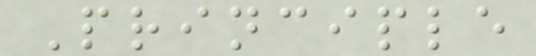Principle
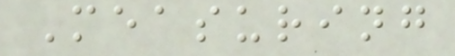Measuring
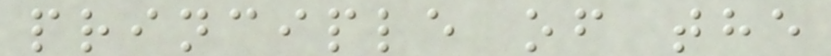principle of the
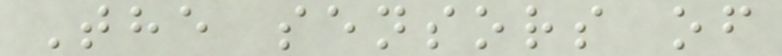The sensors of
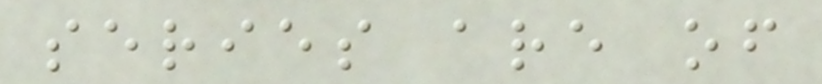series are of
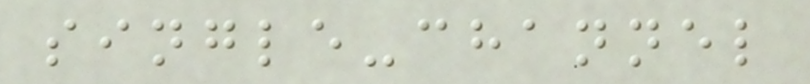single-channel
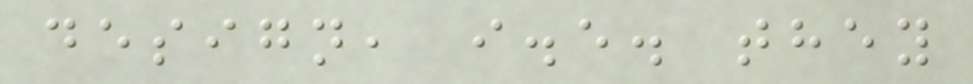design, i.e. they
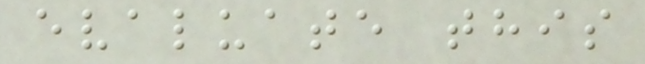evaluate this
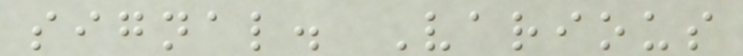signal. Various
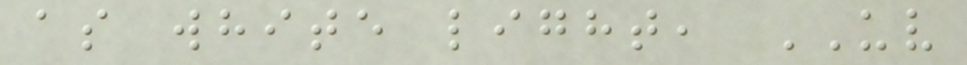as white light, UV
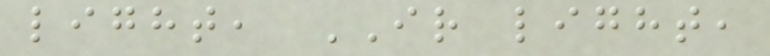light, IR light,
